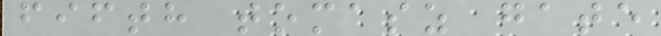fifth tomasz gate
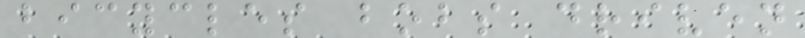bicycles bobs driven
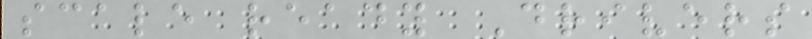scale ready Drivers
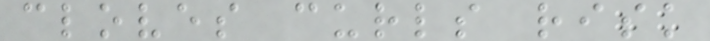cloves curls risk
